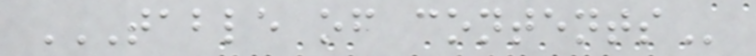TABLE OF CONTENTS
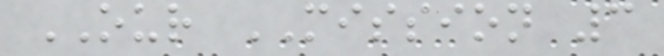OUR MISSION 3
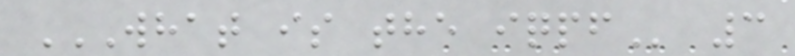WHAT IS THE IQPF 3
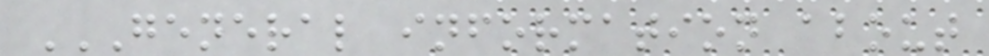GENERAL INFORMATION ABOUT
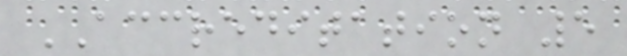ACCREDITATION 5
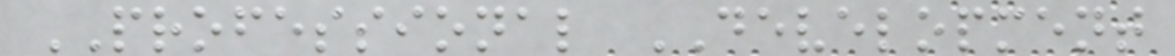PROFESSIONAL DEVELOPMENT
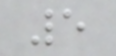5
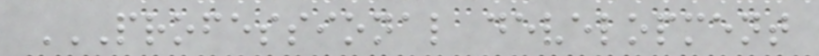PROFESSIONAL DEVELOPMENT
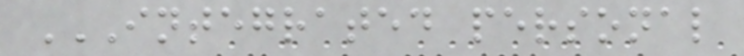INTEGRATED PERSONAL
